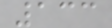133
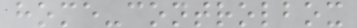home-controlbox
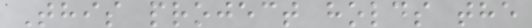This project holds the
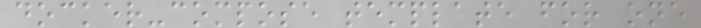docker-compose template for one
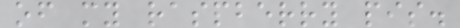of my raspberry pis.
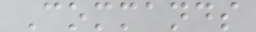Commands
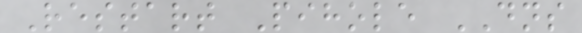Restart Pihole DNS
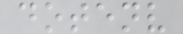dotenv
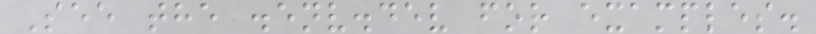See the .env.dev for examples.
